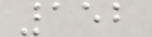152
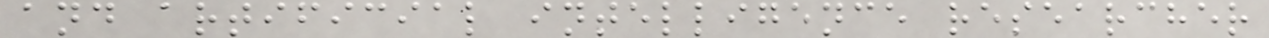and artificial intelligence researcher
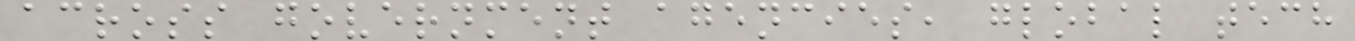across government agencies, global tech
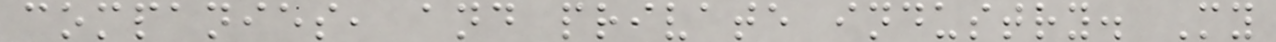companies, and private industry. My
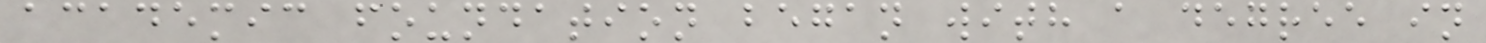academic foundation began with a degree in
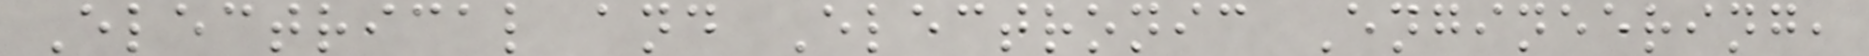Electrical and Electronic Engineering,
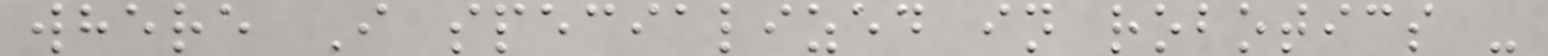where I specialized in robotics -
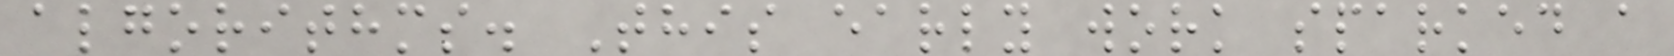algorithms. This early work sparked a
